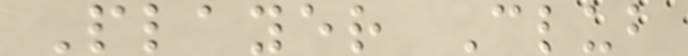Player Club
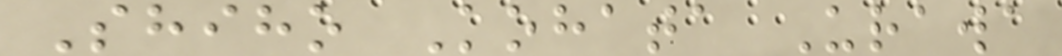Shiho Kohata Urawa
